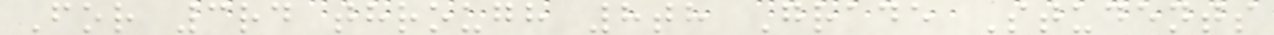For 3rd through 8th Grade Students
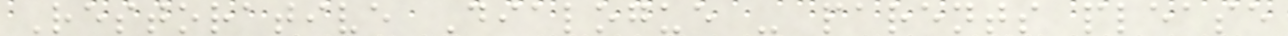Restorative Dialogue - parents please
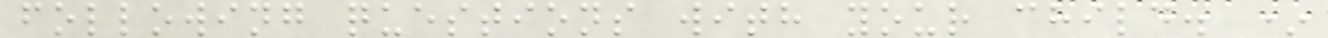following questions with your child. *
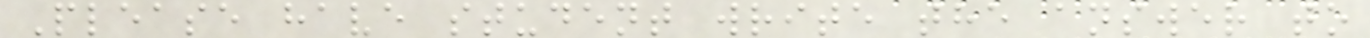Please have student write the answer to
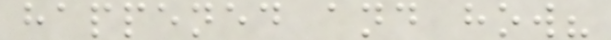happened and how?
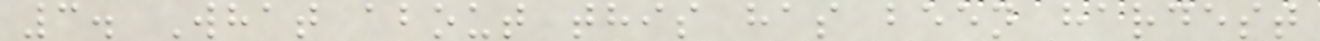3. What about this has been hardest
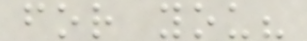for you?
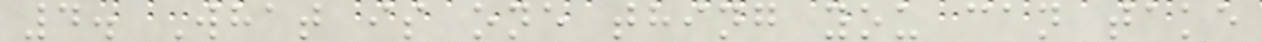4. What is one thing you can take
